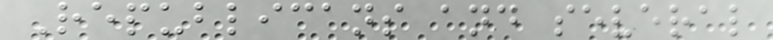Republicans and several
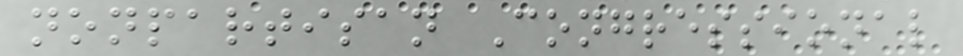nonpartisan Congressional
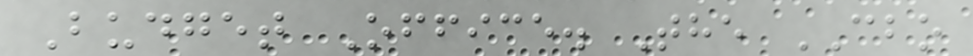Budget Office. The CBO
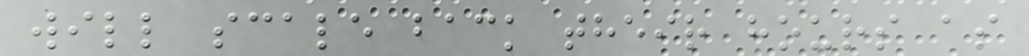will scale back their hours as
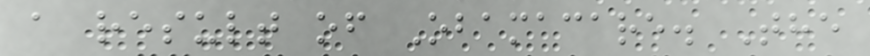a result of Obamacare. The
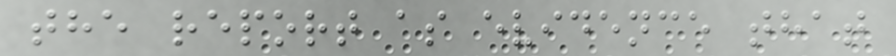the report as evidence that
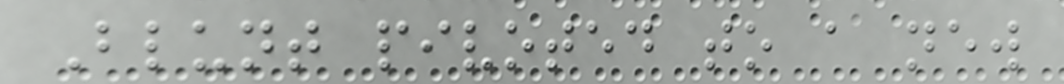Blunt pivoted to a new
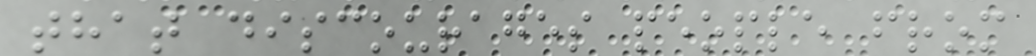that discourages people from
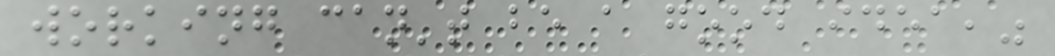working can't be a good idea,"
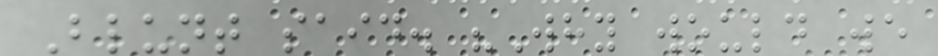Blunt said. "Why would we
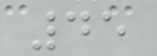45
